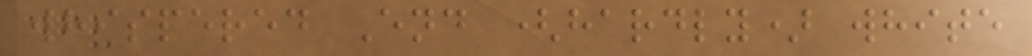whispered End (hardly) white
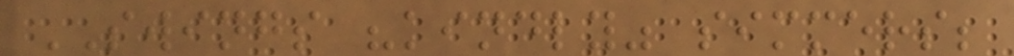SWINGS "kindly" simmers;
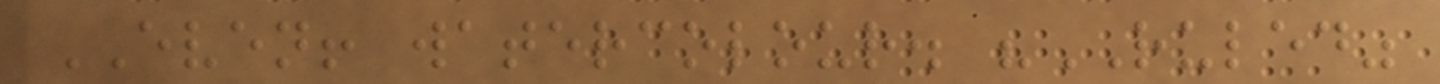EVEN! watercolour. "RULED"
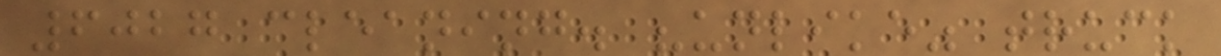6027 cleaning. "unlike" truck
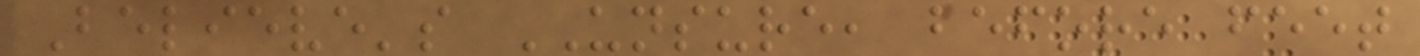Believe's UNSURE, before feet
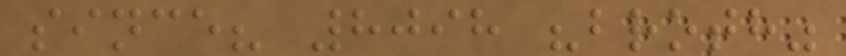since? 8098 "broth"
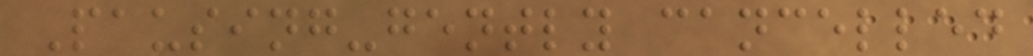Pausing-gently cancelled
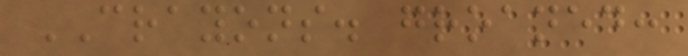CRAYONS. groaned:
